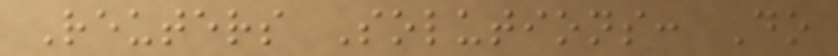Reuters Solutions: Do
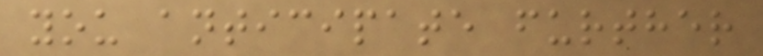you anticipate further
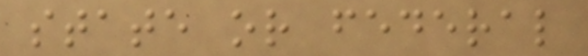state or federal
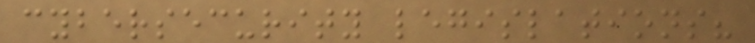cybersecurity legislations?
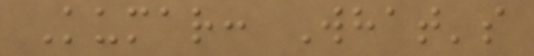Kumar: What's
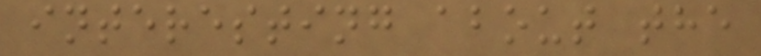interesting about the
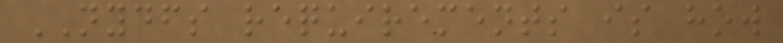NYDFS requirements is how
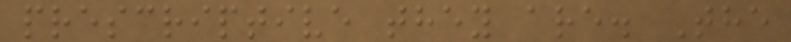prescriptive they are. The
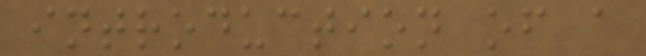introduction of a
